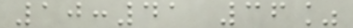10:41 36%
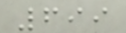699
